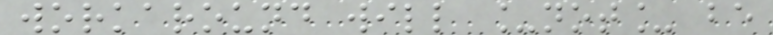workaround will _not_ be
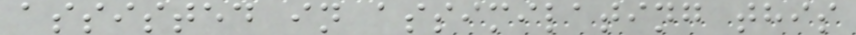assisted in assimilating this
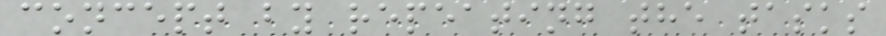concept by repeating the tasks
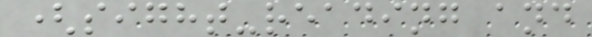(sight-reading and
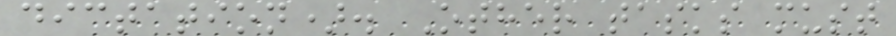dictation). Other tasks must
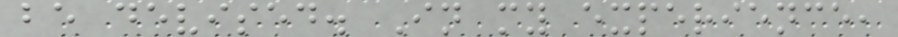be devised. In my experience,
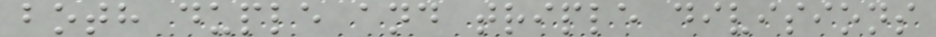both duple and triple divisions
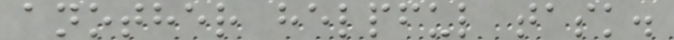another helpful task.
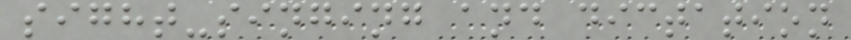sight-singing and dictation
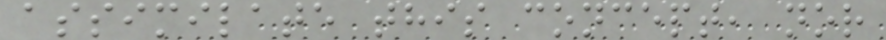assimilate this concept, nor
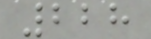228
